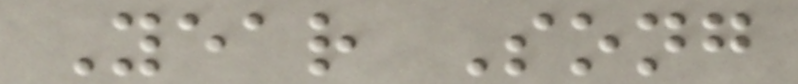Year Song
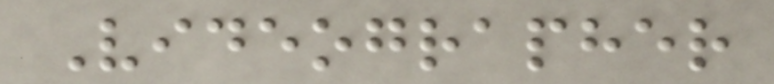Videographer
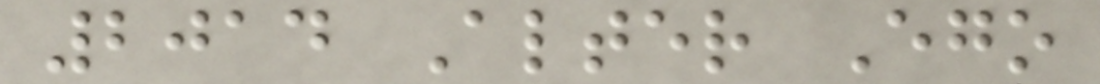2014 Alter Ego
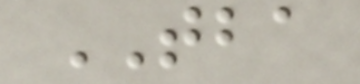TBA
